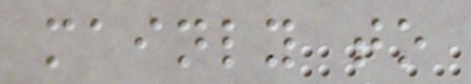mainly to
